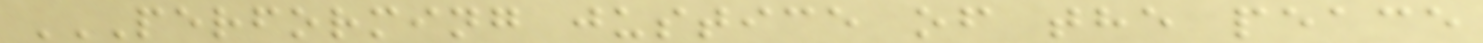PERFORMING JUSTICE OF THE PEACE
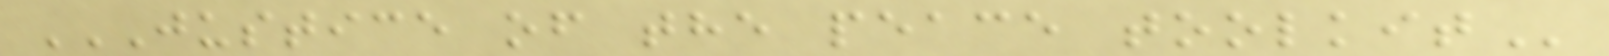JUSTICE OF THE PEACE TOOLKIT
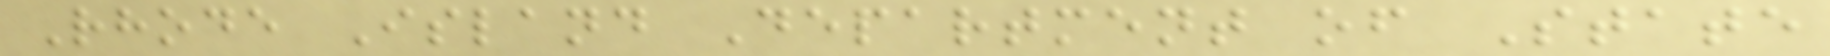Rhode Island Department of State
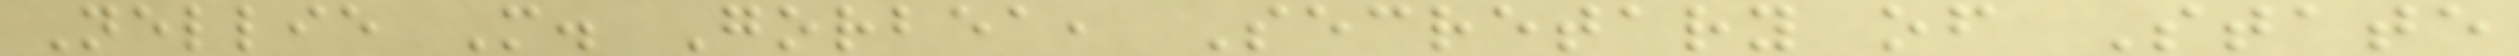Nellie M. Gorbea, Secretary of State
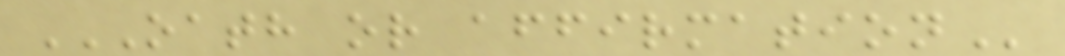OATH OR AFFIRMATION
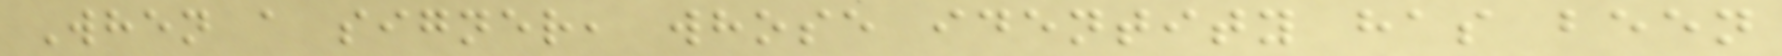When a signer, whose identity has been
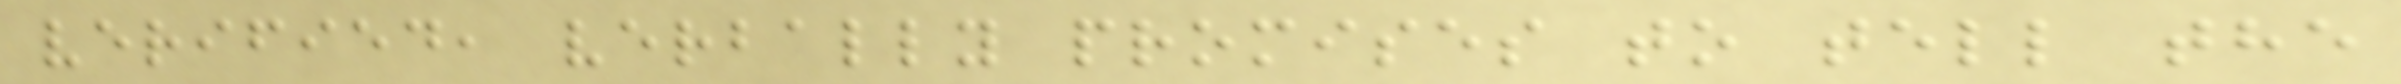verified, verbally promises to tell the
